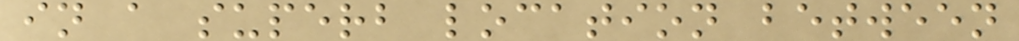in a superb location between
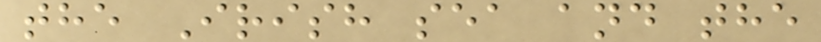the Irish sea and the
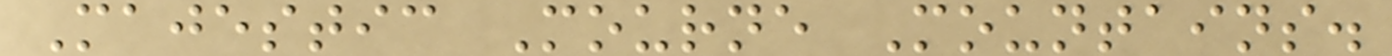Majestic Mourne Mountains.
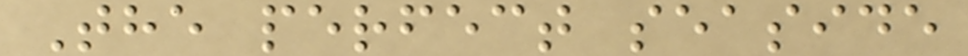The perfect seaside
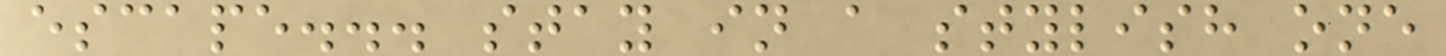escape... stay in a stylish one
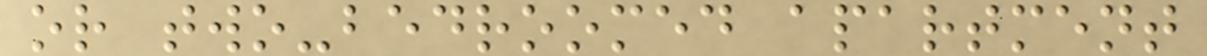or two-bedroomed apartment
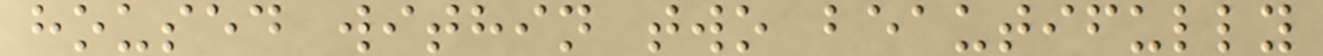housed within two beautifully
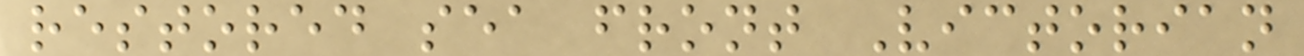restored sea front Victorian
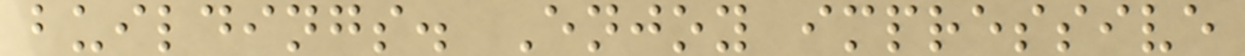buildings. Enjoy impressive
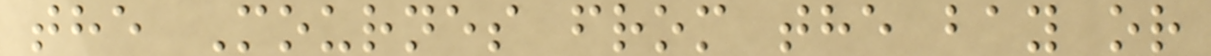the Mournes from the bay or
